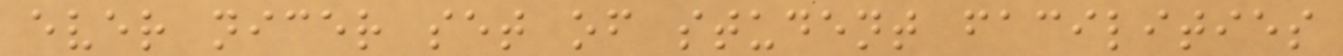ever nicer set of student facilities
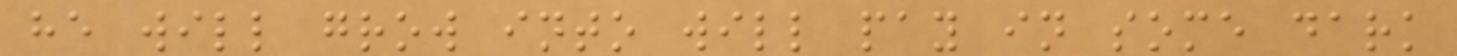he will grow into will pay in some dark
